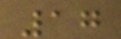17
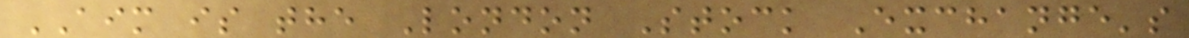AIM is the London Stock Exchange's
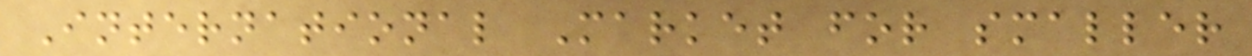International Market for smaller
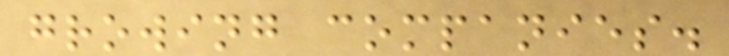growing companies.
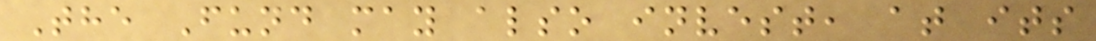The Fund may also invest, at its
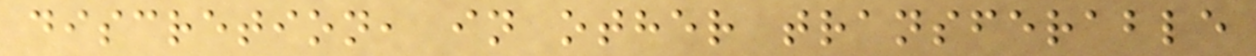discretion, in other transferable
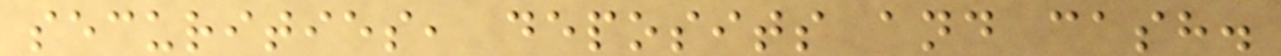securities, deposits and cash.
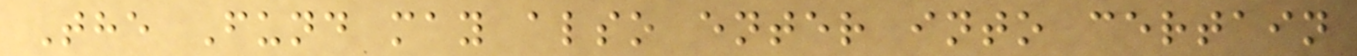The Fund may also enter into certain
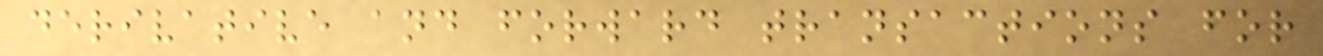derivative and forward transactions for
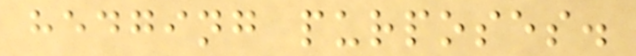hedging purposes.
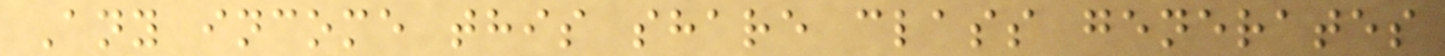Any income this share class generates
